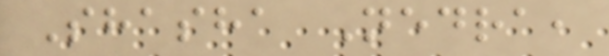Shasha Nedra,
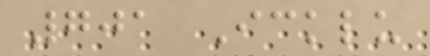701 Icklu
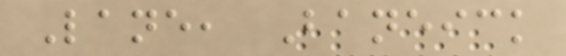Lane, Baneick
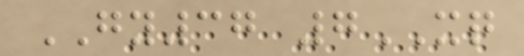GY37 7XQ
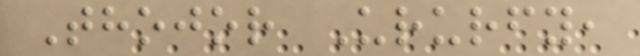Thojor Ururfy,
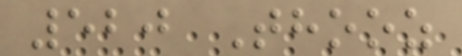520 Thooz
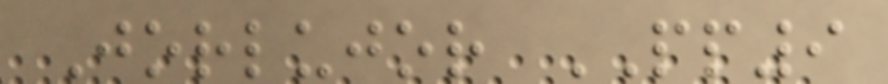Jorlujor PP9
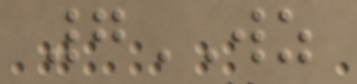7WZ
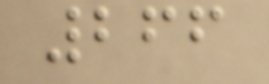266
